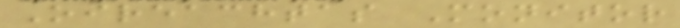Oireachtas Monitor
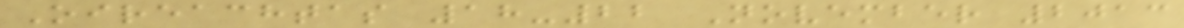Oireachtas 18-22 November 2013
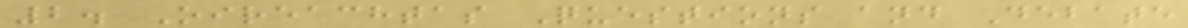2. Oireachtas Questions and Debate
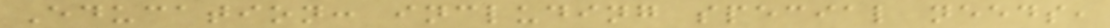Education: including special needs,
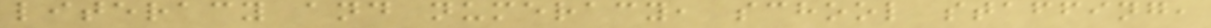literacy and numeracy, school staffing,
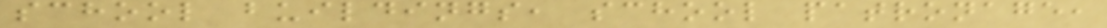school buildings, school patronage,
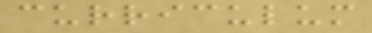curriculum
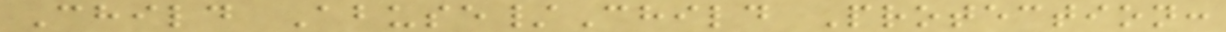Child Abuse/Child Protection:
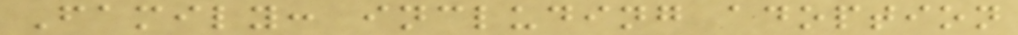Family: including adoption
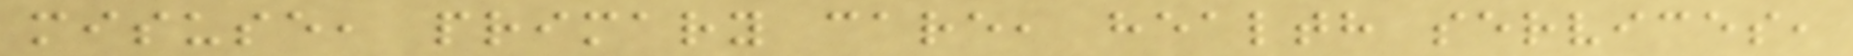misuse, primary care, health services,
